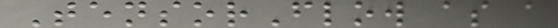TensorFlow as a
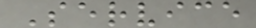Service
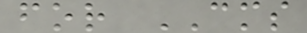for CMS
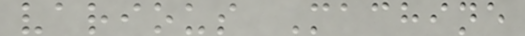various Machine
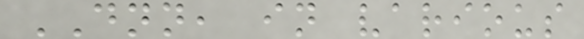DNN, in various
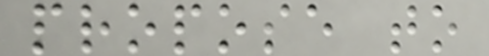propose to
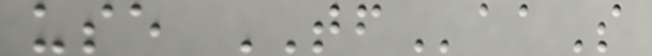use TFaaS
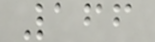166
